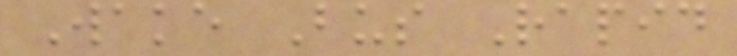Wake Bus Rapid
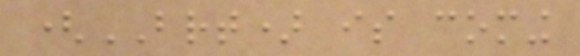(BRT) is coming
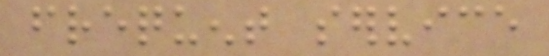frequent service
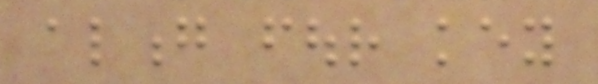along four key
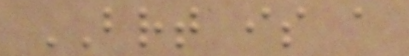BRT is a
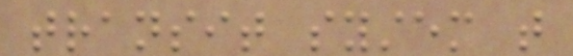transit system that
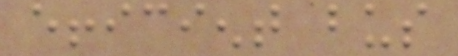efficient bus
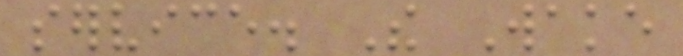service. The Wake
